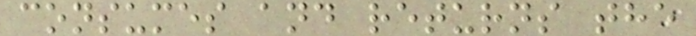consumes and returns the
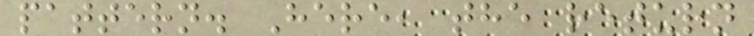pattern. Here, the return
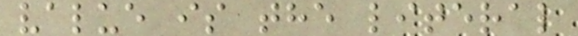value is the literal
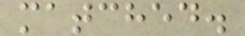matched.
